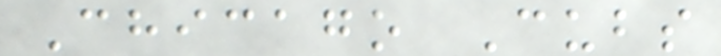Chicago Cubs
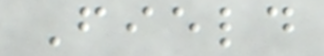Field
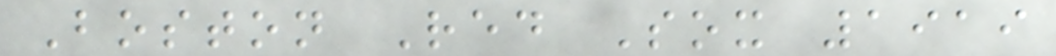Boston Red Sox 1919
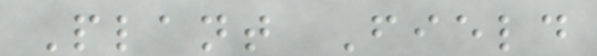Plant Field
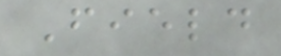Field
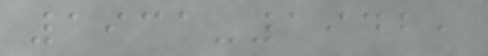1931-1942,
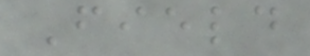Field
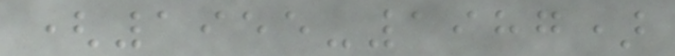(1955-1987)
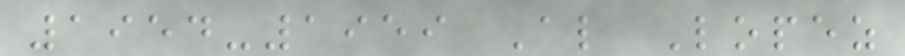1954-1959 Al Lopez
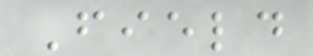Field
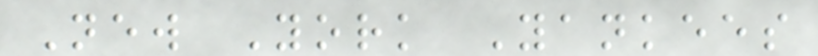New York Yankees
